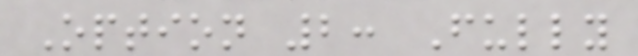Option 2: Fully
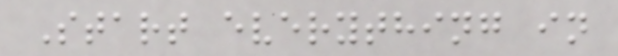Start everything in
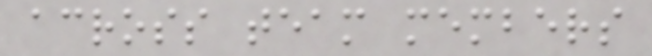across team members
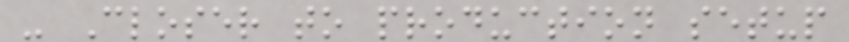- Closer to production setup
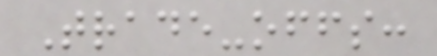Trade-offs:
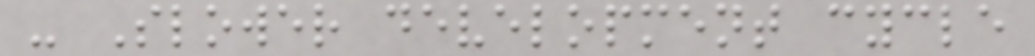- Slower development cycle
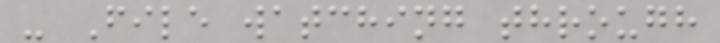- File watching through
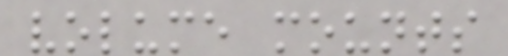volume mounts
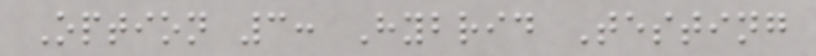Option 3: Hybrid Testing
